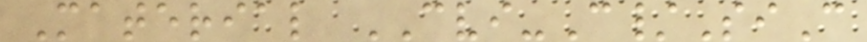Material CVI-C/SiC
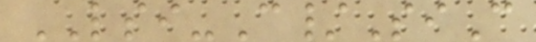LSI-C/SiC
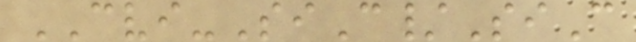CVI-SiC/SiC
